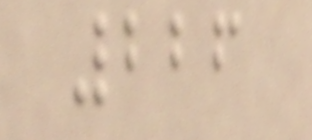226
